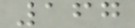167
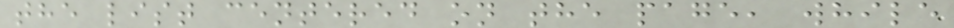the list centered on the page, while
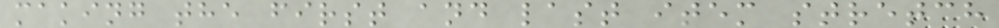making the first and last item stretch
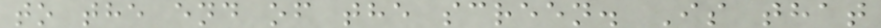to the end of the screen. Is that
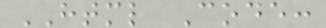HTML Code:
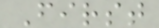First
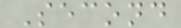Second
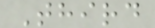Third
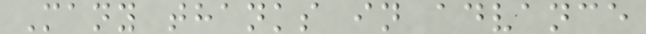Many thanks in advance
